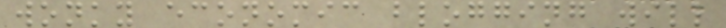wonky economic blogging will
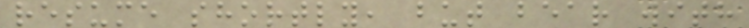resume shortly, but bear with
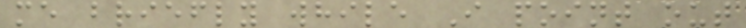me briefly while I point out
